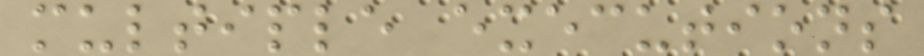multiple executions
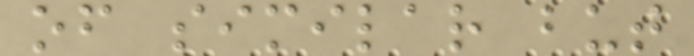of similar but
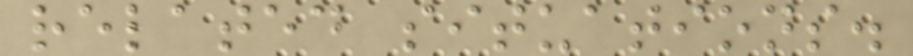related situations.
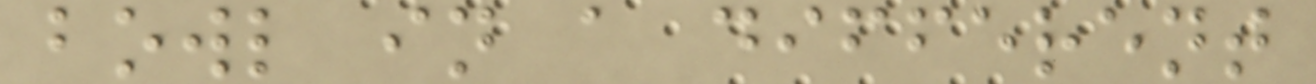bowl in a different
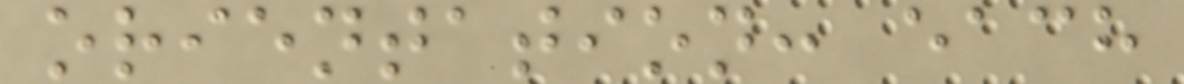orientation: each
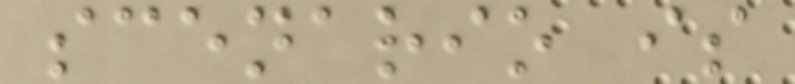scenario is
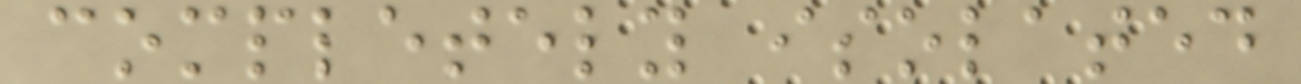completely isolated
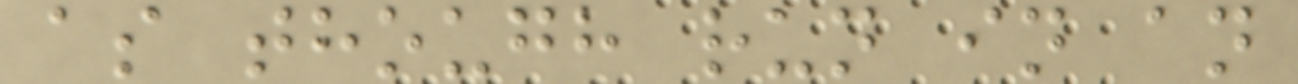as though run in an
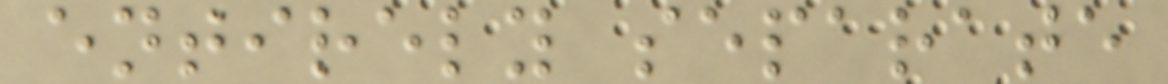entirely separate
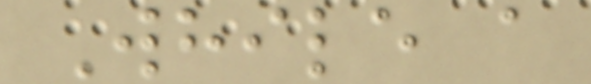While a
